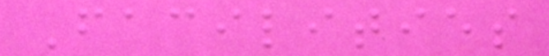Facilities
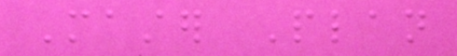Master Plan
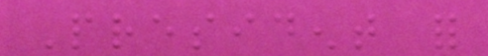President for
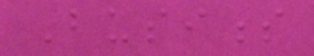Business
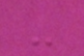-
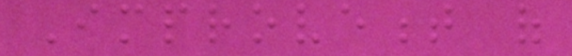Improvement of
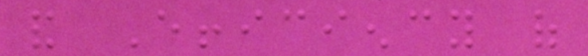and Efficiency of
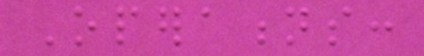Operations:
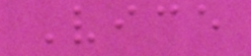Vice
